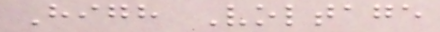High Voltage
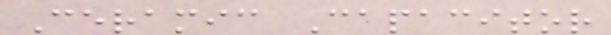Ceramic Capacitor
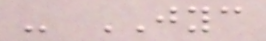- JYC
